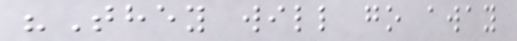"They will go away
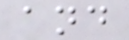and
